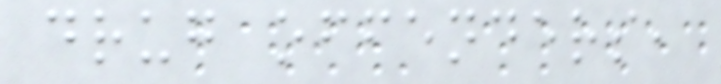drug offenders,
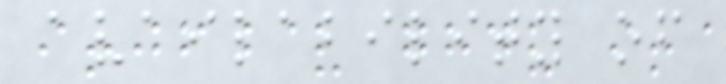availability of
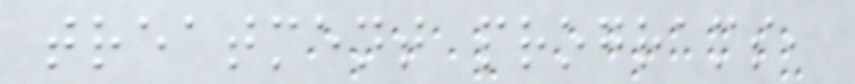treatment programs,
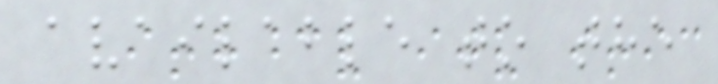available to the
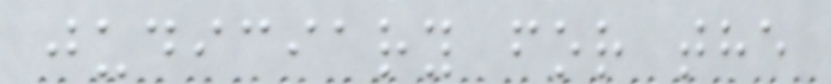judiciary for the
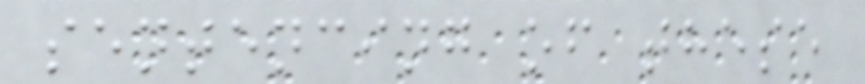sentencing of these
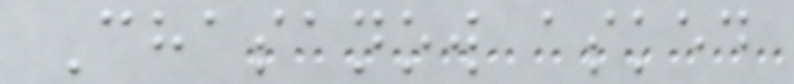Chasanow asked
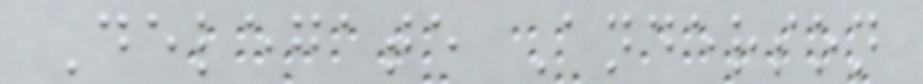Delegate Anderson
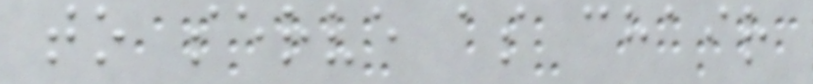to serve as chair
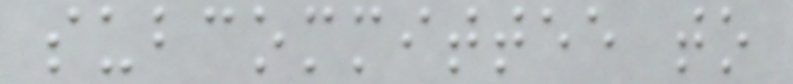subcommittee to
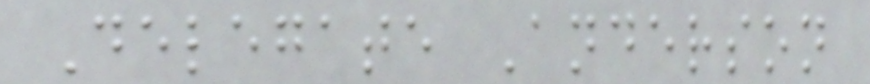Delegate Anderson
